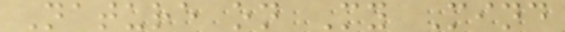Nature on My Mind
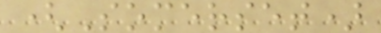(Somerset)
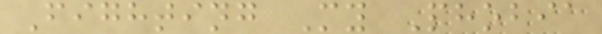Fighting My Phobia
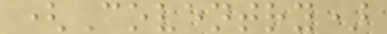(Coventry)
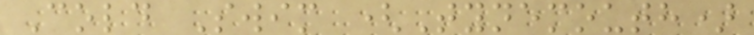Cold Swim (Tynemouth)
